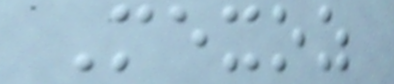Mexoz
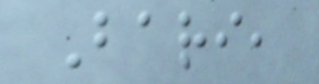Bari,
